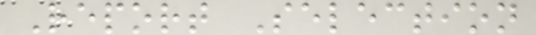Report Selection
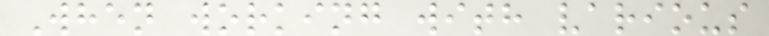When working with various
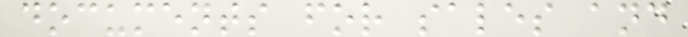documents for sales and
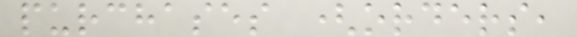purchases (orders,
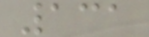131
